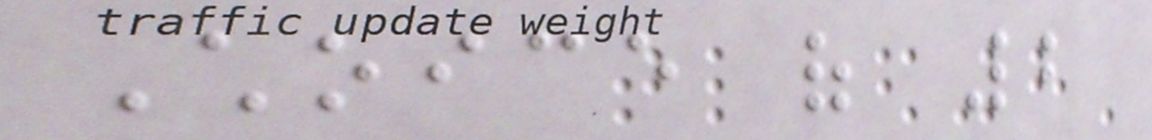Choice of 2
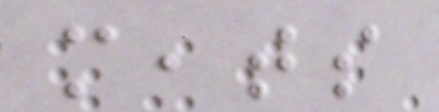meats
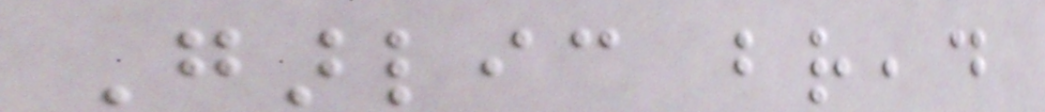Garlic bread
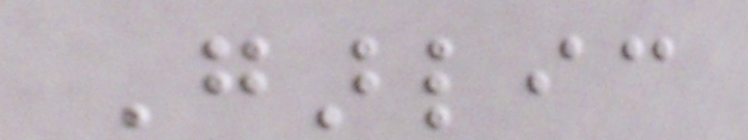Garlic
